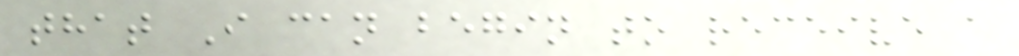that I can begin to receive a
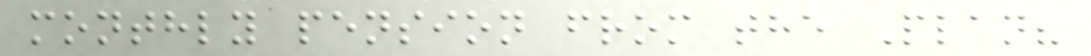monthly pension from the Plan?
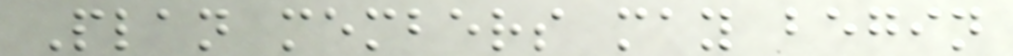Plan members may begin
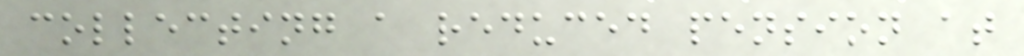collecting a reduced pension at
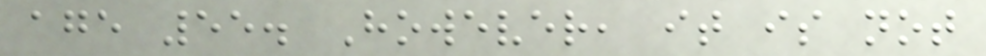age 55. However, it is not
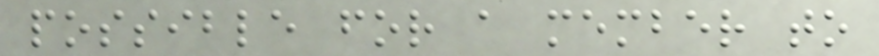possible for a member to
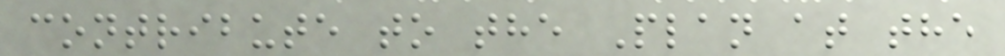contribute to the Plan at the
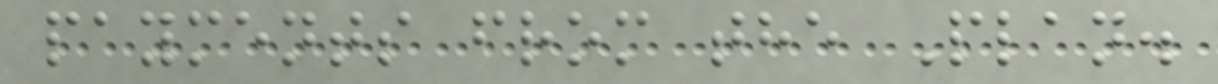payments from the Plan.
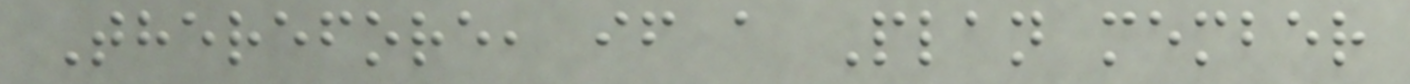Therefore, if a Plan member
